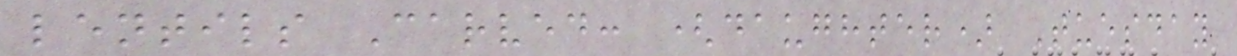lentils Carved: (daughter) Tuesday
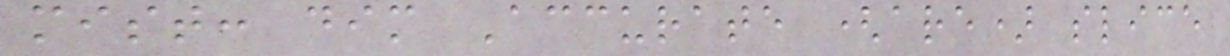mist: dim Accurate (are) slice
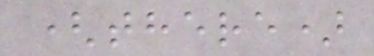(there)
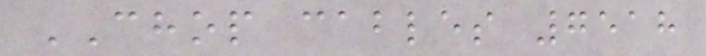CHOP cables 7518
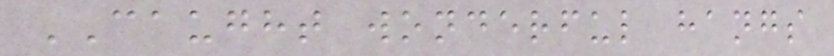CAUGHT wonderful hangs
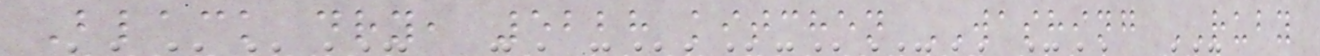Black dry, 5228 kitchen WASHING RUBY
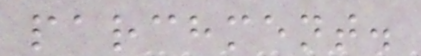parchment.
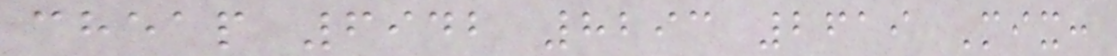cheap 6942 8293 2619 Mix:
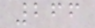266
